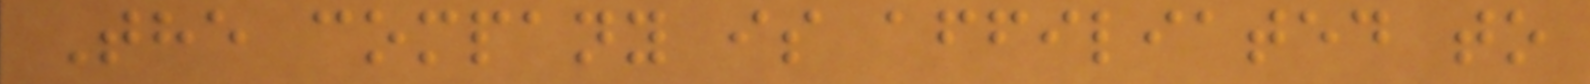The company is affiliated to
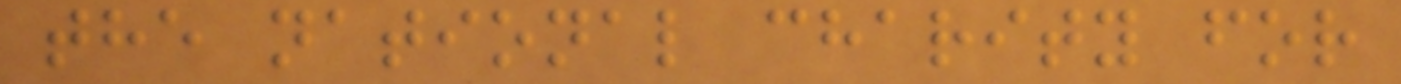the national charity for
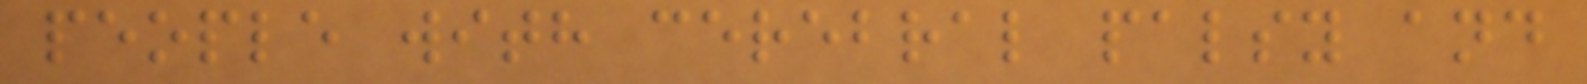people with cerebral palsy and
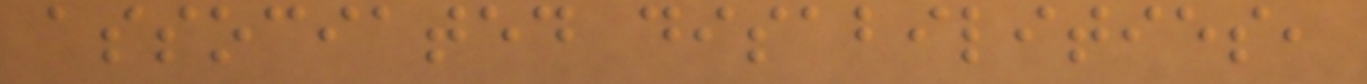associated disabilities,
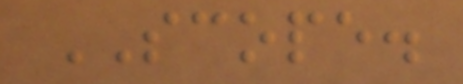SCOPE.
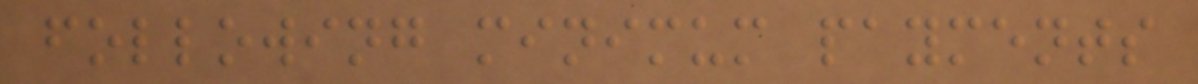following minimum payments
